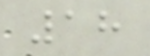18
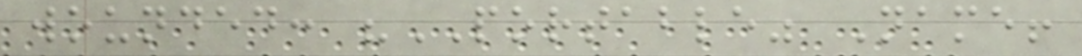wounded: "PORTABLE" Name!
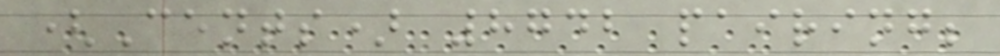(Cents) 8742 pairing;
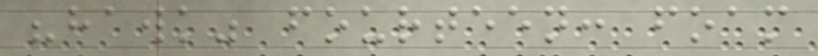"hawk" fourteen: foam
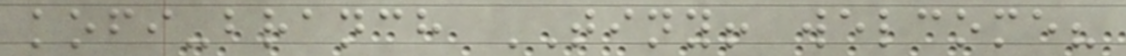kofi-branch TINY! welcome?
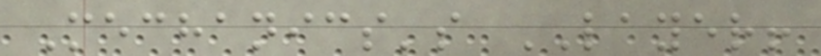Mechanics's LAYER!
